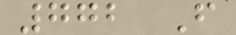772 F
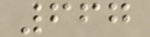667
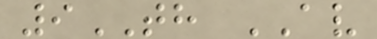9TH AV
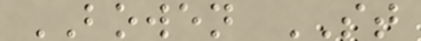BOWEN ST
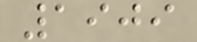1909
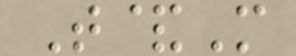T&M
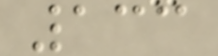133
